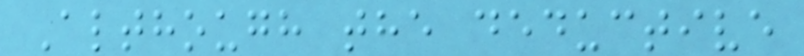Although the deductive
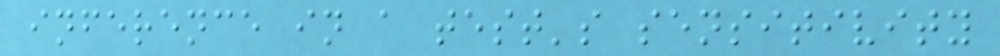inference in a test's sensitivity
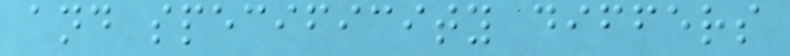and specificity differs
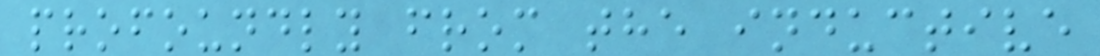profoundly from the inductive
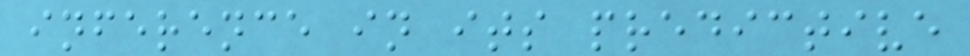inference in its predictive
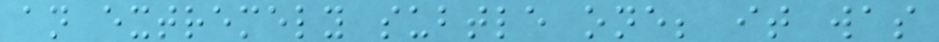an extremely subtle one; it was
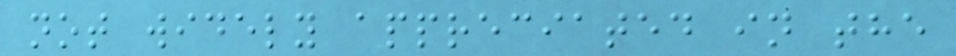not widely appreciated in the
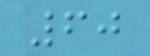60
